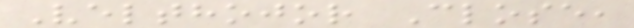Velthojor Close,
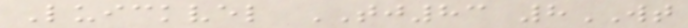Luickvel TJ83 8WT
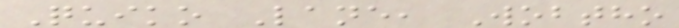Quiko Lane, Wobtho
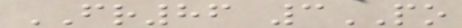FR86 3PO
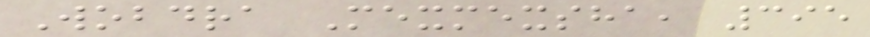Wobdra Mexmexsha, 395
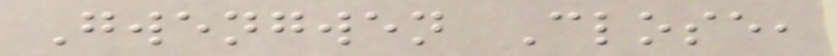Gwengwen Close,
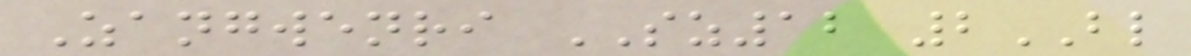Zangwenri SZ12 2BL
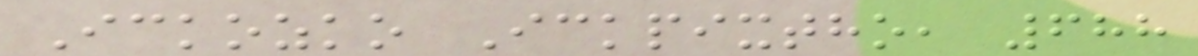Ickozko Ickpixtho, 688
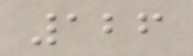126
